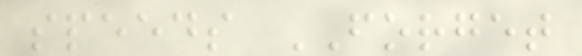speeds FORGET
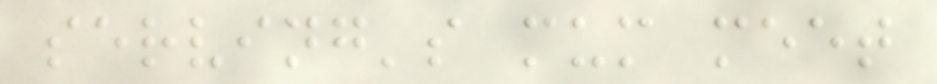serving's mum meet
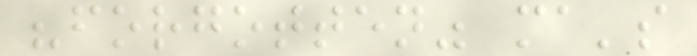"forgotten" ma's
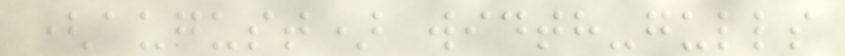(august) width-gulls
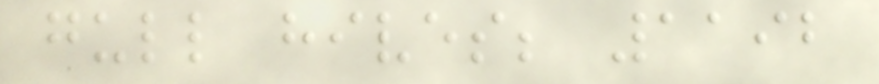gull hives; 1192
